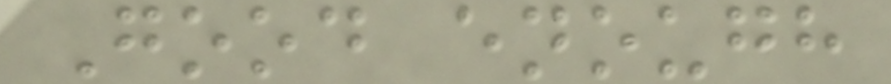Good enough
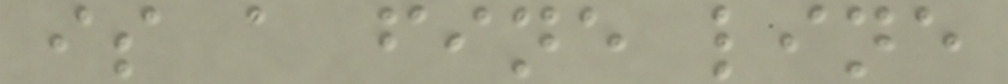is a fine line
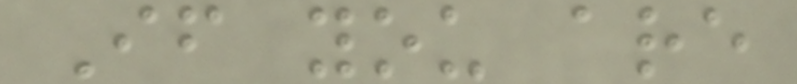If you are
